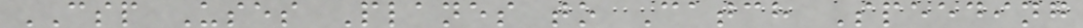CSP Uses Planes to Catch Speeding
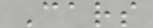Cars
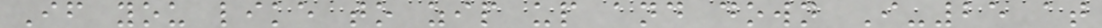If you like to zip up and down I-25 at
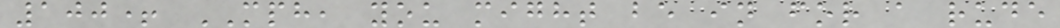100+ MPH, you might be in for a rude
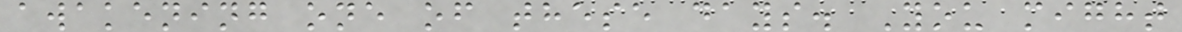awakening one of these days. You might
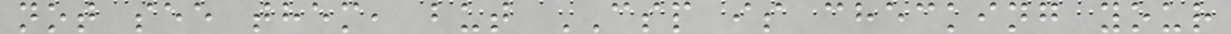not see them, but CSP is checking your
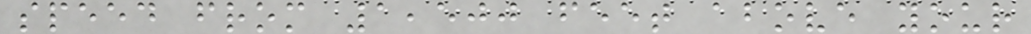speed from 1,500 feet above your
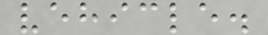vehicle.
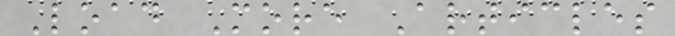Load More Articles
